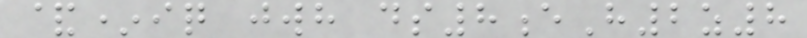&*iq jwh ds8eH2z8
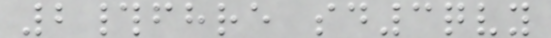2#fhre sd3qvy
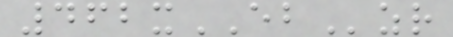462xEBzr
